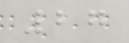27
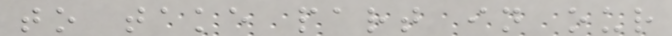to take part in our
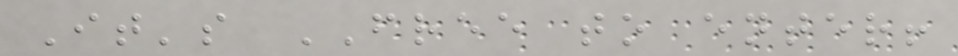It's FREE to enter!
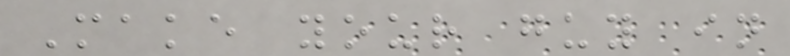Make your guy in
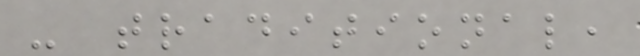- traditional,
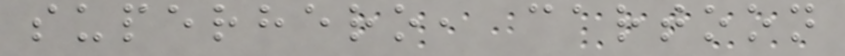superhero, cartoon
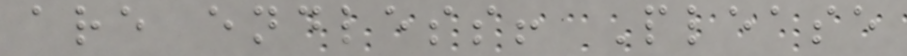are endless! Please
